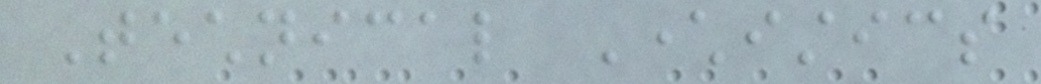Technical Characteristics
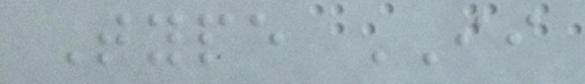Type II
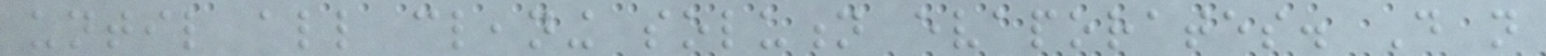until all cleaning solution evaporates. Do not
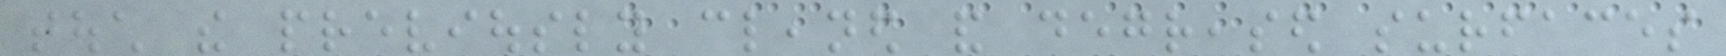touch the previously cleaned and degreased surfaces
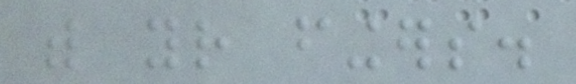with your fingers.
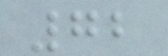72
